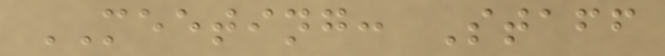MEETING: Staff
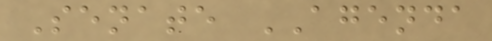Senate AGENDA
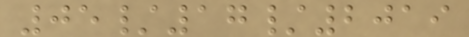05/17/2019
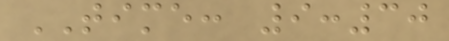TIME: 9:30
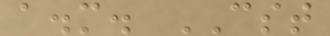a.m. CST
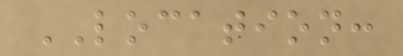LOCATION:
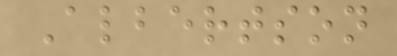Albertson
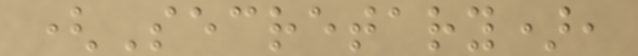(Secretary),
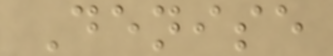Denise
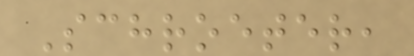Schroeter,
